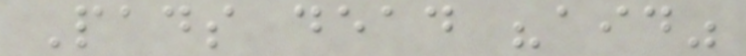Pads dead "aid"
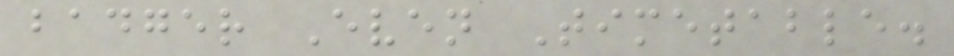badger Even Timetable.
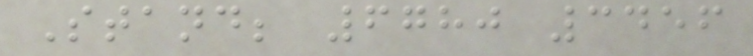Stand; 6780 3456
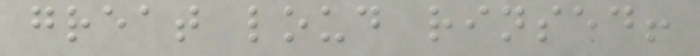great loud rinsed!
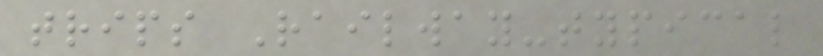trips Railway-typical
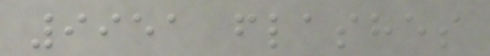9951 flashes
